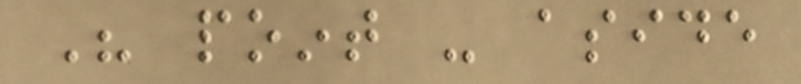His point - aside
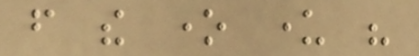from the one under his
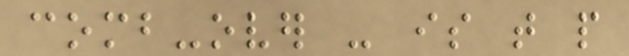comb-over - is that people
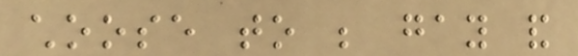choose to be gay and
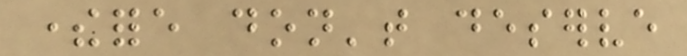therefore don't deserve
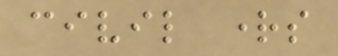civil rights
